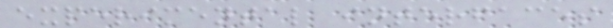experimental interfaces
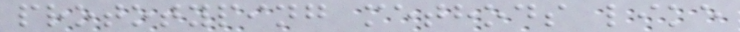prototyping methods like
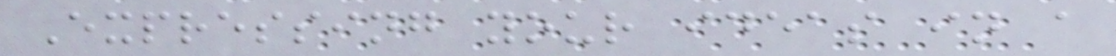Expressing your ideas in a
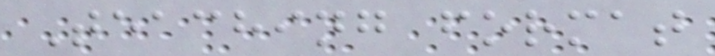Teaching format
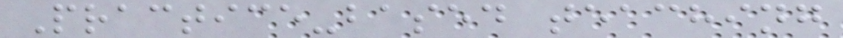Practice-based teaching
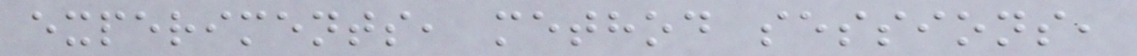experiments, method sessions,
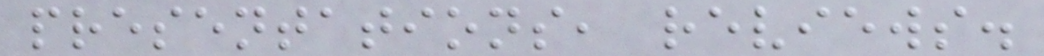presentations, reviews.
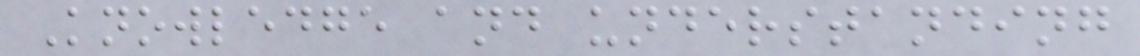Knowledge and understanding
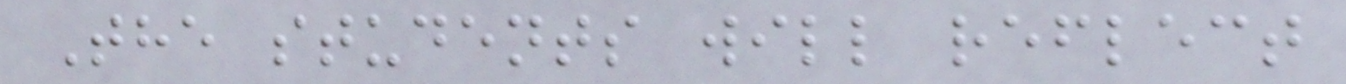The students will reflect
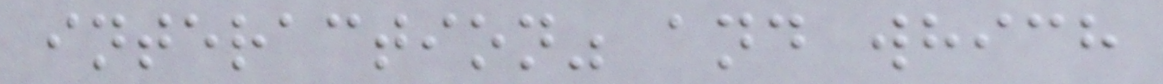interaction" and which
